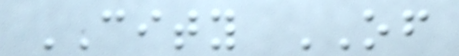CITY OF
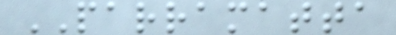PARRAMATTA
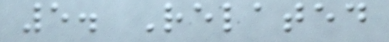5. Related
